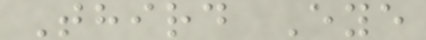Third Eye
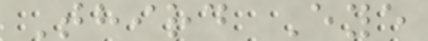Third Eye
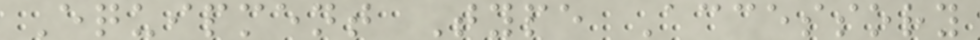Equipment Type Accessory
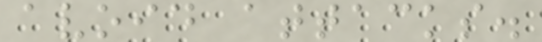avoid attacks.
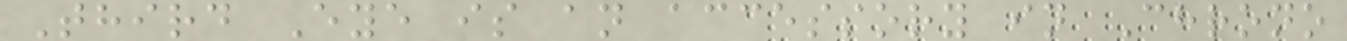Third Eye is an accessory in Chrono
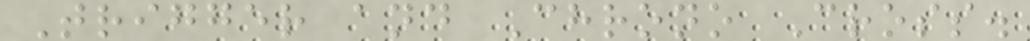Trigger and Chrono Cross.
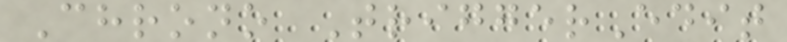Chrono TriggerEdit
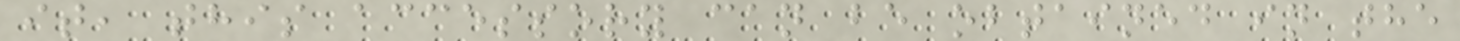it, this accessory can be obtained in the
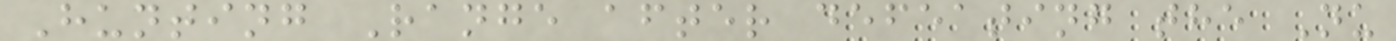Hunting Range after defeating the Nu
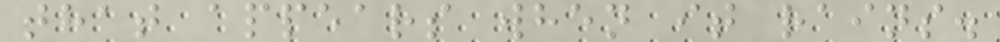that appears when it rains.
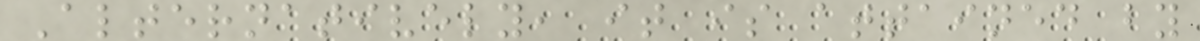Alternatively, it is attained by
